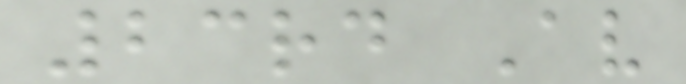23rd Av
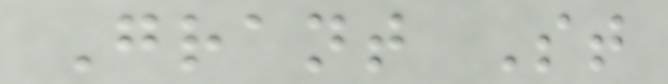Grant St
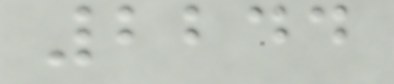2244
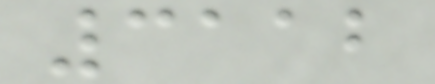3112
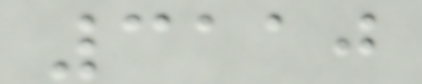3110
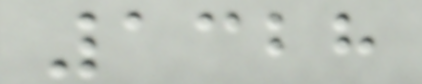1328
